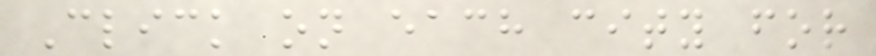Click on each city for
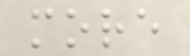more
